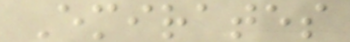Emirates
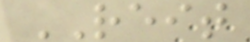REIT
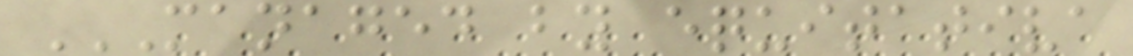MANAGED BY EQUITATIVA
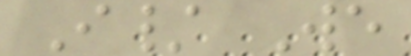I/ We
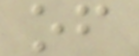of
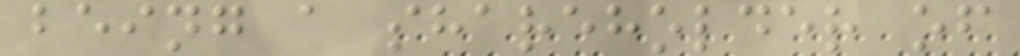being a shareholder of
